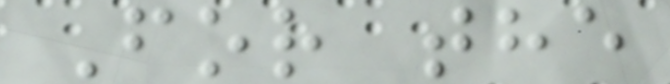For the
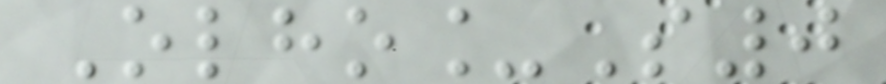Olho_S0
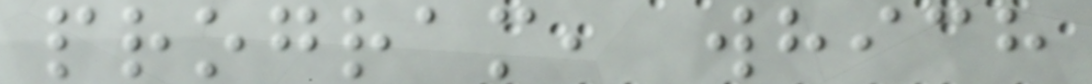program, which
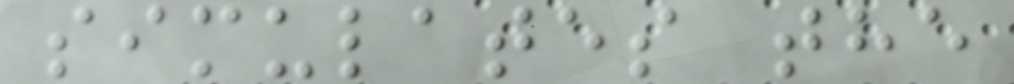simulates the
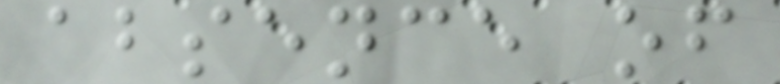absence of
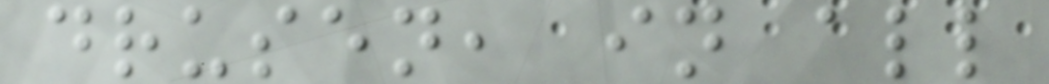drusen, in all
